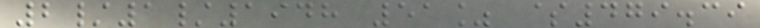2/1/1948 51% $479.39
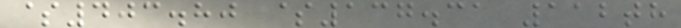$403.80 $137.31 112th
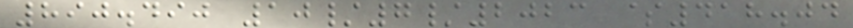890.490 10/7/2023 $418.04
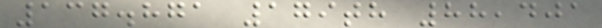137.871 179th 88,401
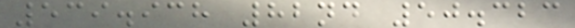539.938 82nd 50.323
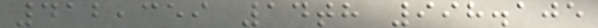412,359 14th 998.105
